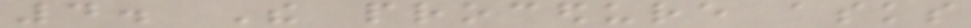4. The procedure asks
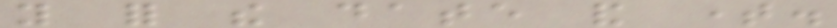you for the date and time.
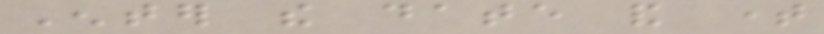Enter the date and time
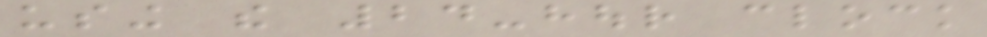using the 24-hour clock
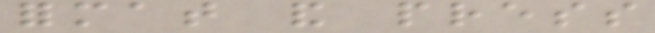format and press
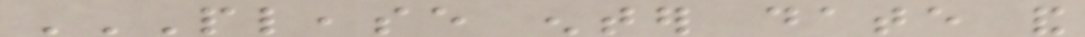PLEASE ENTER DATE AND
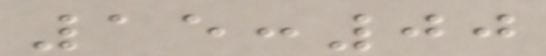15:00
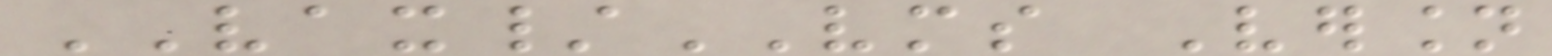VAX/VMS Version
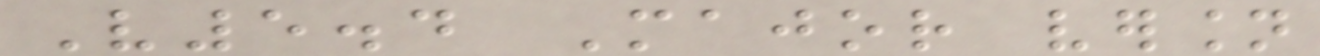V5.4 Major version
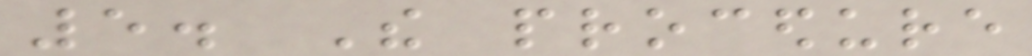5. The procedure
